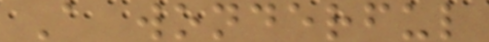A wonderful
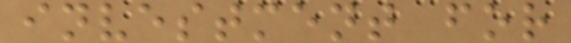investment for
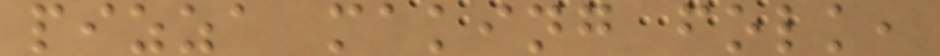pizza making folk,
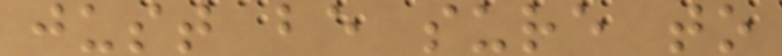just be sure to
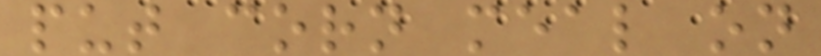put corn meal on
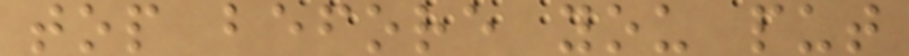top before you put
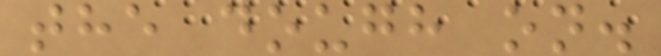the dough on.
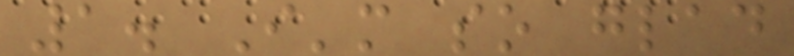1. I'm so glad
